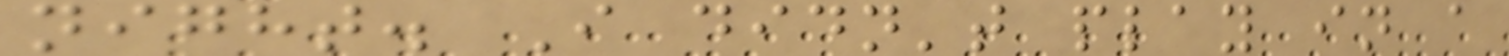night. I didn't play in a
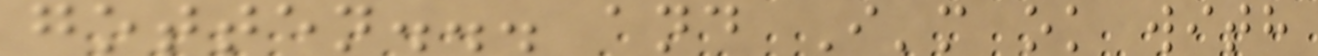gotten... and I'm ok with
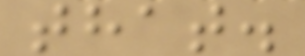that.
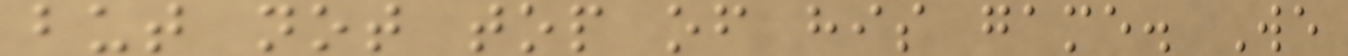but not top of his game. We
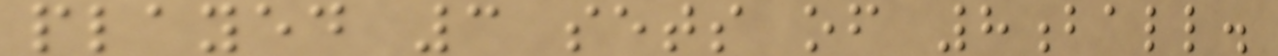played 3 sets of 8ball.
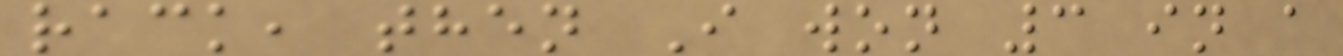rack, then I won 3 in a
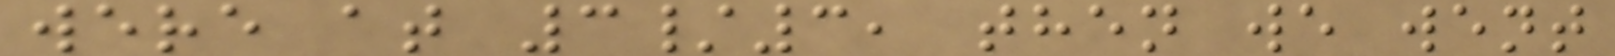were at 3/3, then we went
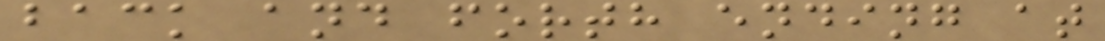back and forth ending at
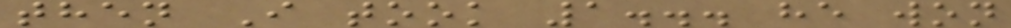then I took 1... he won
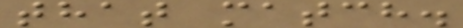that match.
